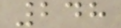248
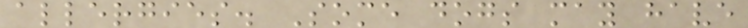allergies. Some dogs may have
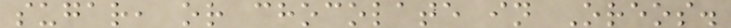sugar, or chocolate in Oreos.
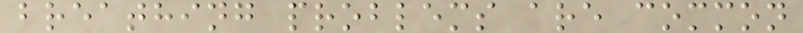breathing problems are common
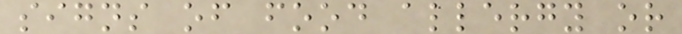signs of food allergy or
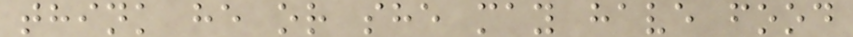think he or she may have food
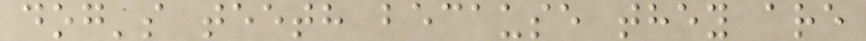dog's teeth because they are
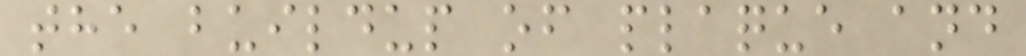the buildup of plaque and
